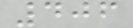406
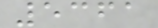5361
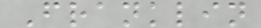Franklin
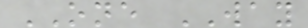ONE WAY
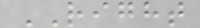RIGHT
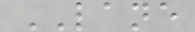LANE
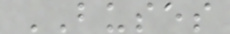BUSES
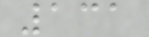131
